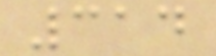314
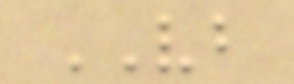VB
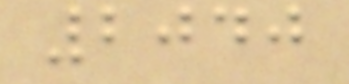2040
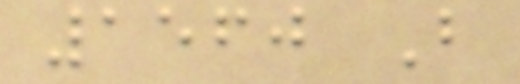1560 B
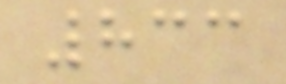833
